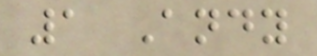1 Andy
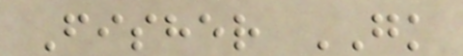Fisher GK
